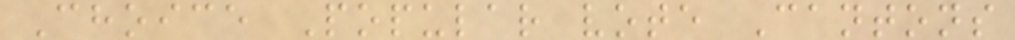Choice Popular vote Cantons
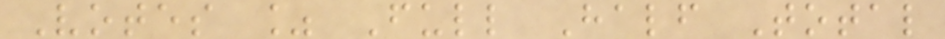Votes % Full Half Total
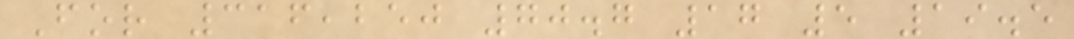For 316,250 70.7 17 5 19.5
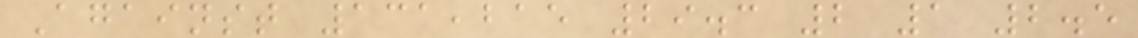Against 131,215 29.3 2 1 2.5
